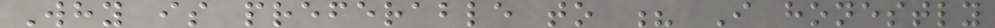Why is preferable to ? I honestly
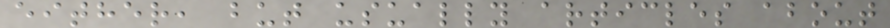either, but usually articles about
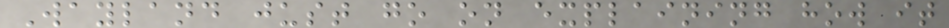Wayland just go on explaining how it
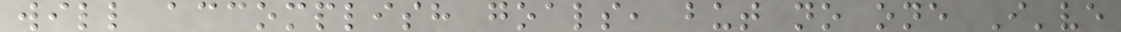will accomplish goals, but no one I've
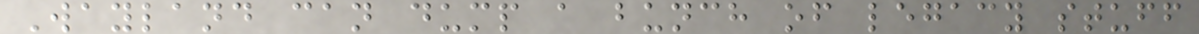Wayland can dump a bunch of legacy stuff
